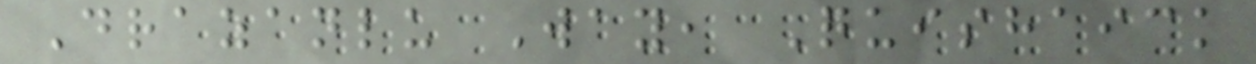Drazanlu Way, Quishaick
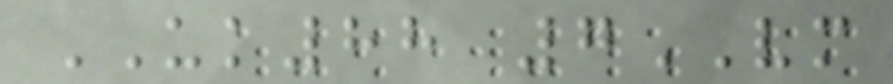UK88 7VM
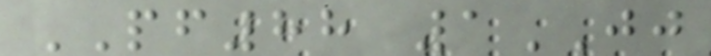PF88 1JJ
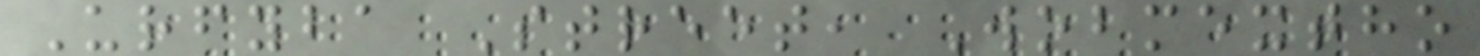Urfyba Street, Wobmextho
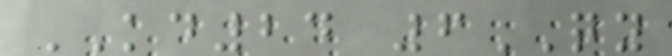KD24 6QY
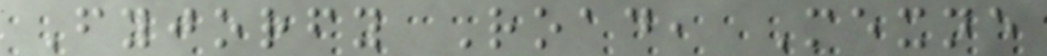Fyjorfy Road, Mexne
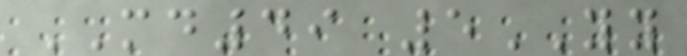MD49 5YY
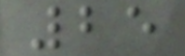25
